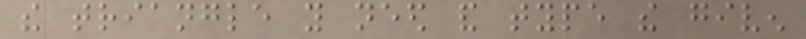the triangle you need and type the given
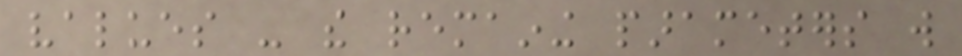values - the remaining parameters will
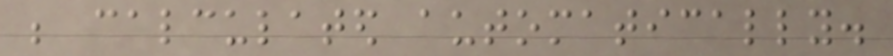be calculated automatically.
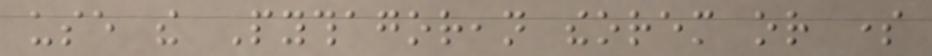use the Pythagorean theorem or some
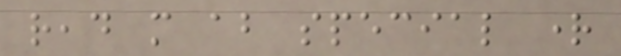read more about special right
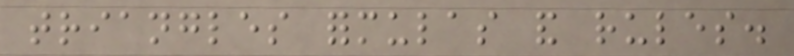triangles formulas and rules.
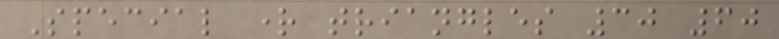Special right triangles 30 60
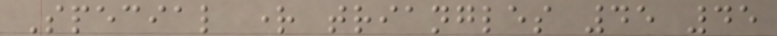Special right triangles 45 45
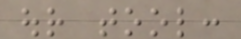our tool:
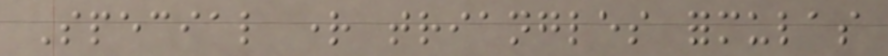Special right triangles formulas
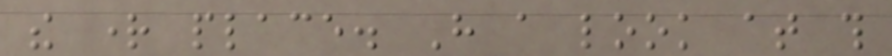the right place. Have a look at this
